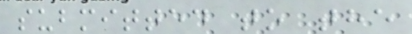submitted to the
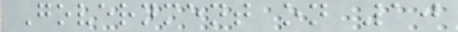Government on 10
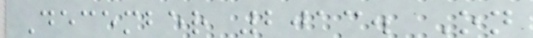December 2013. On
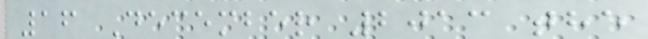16 December 2013 the
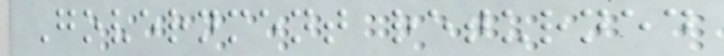Government returned
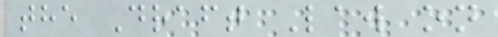the Draft Law on
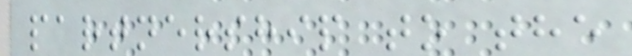partnership to the
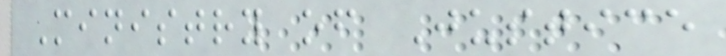Ministry of Justice
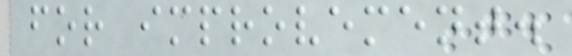for improvement.
